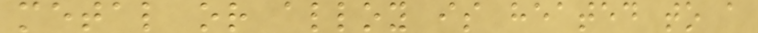metal or alloy is heated to a
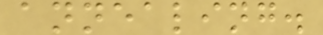annealing.
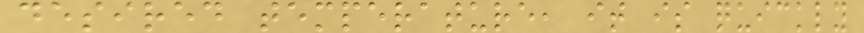desired temperature, it is quickly
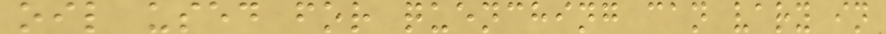oil used for quenching can vary in
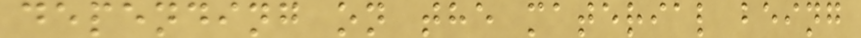depending on the material being
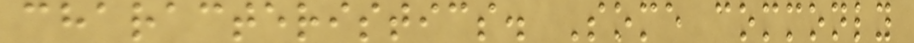characteristics. Some commonly
